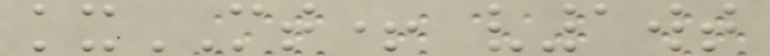kxMT+ v1wt
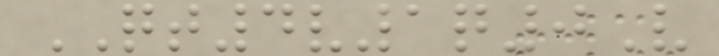QT4v1q0V
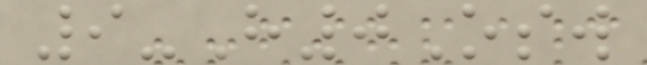9-H0Osw
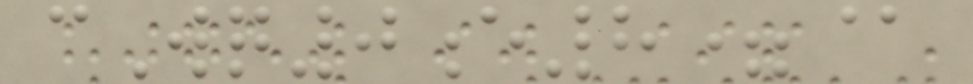cWq0e8=@
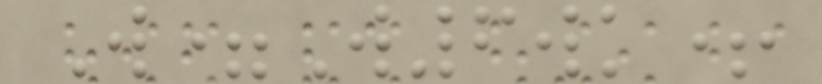W=W6wk+
